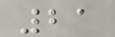21
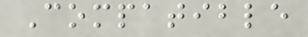Compatible
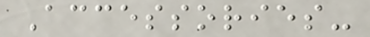Accessories-
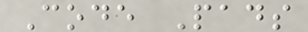Code Pads
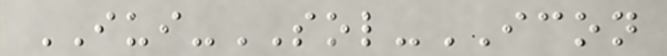IUI-SOL-ICON
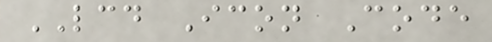LCD Icon Code
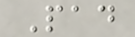Pad
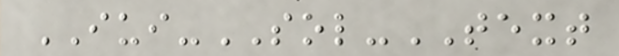IUI-SOL-TEXT
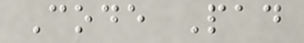Code Pad
